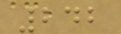242
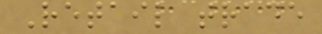Retail trade
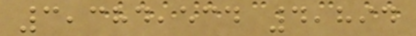3,384,534 4,894
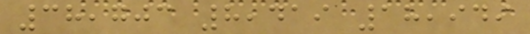38,703 8,419 18,949
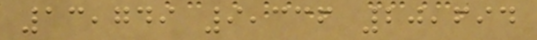13,749 9,336 20,694
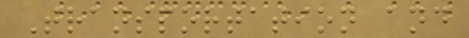Transportation and
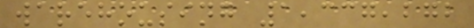warehousing 1,337,272
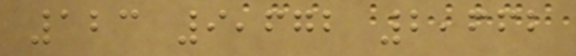123 9,672 2,662
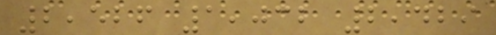2,526 1,032 2,429
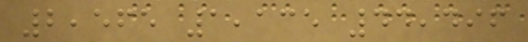2,565 1,135 44,496
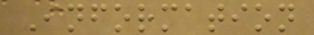Information
